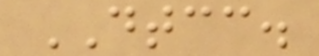DTCC.
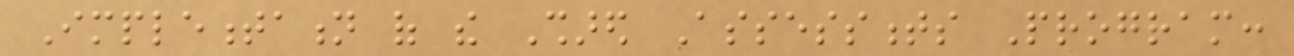Implementation of the Shared Assessments Program:
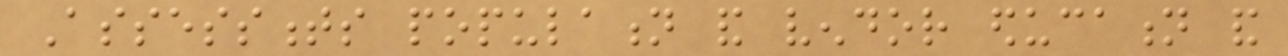Assessments population and vendor education and
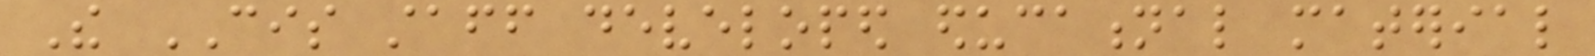The CIS staff developed educational material
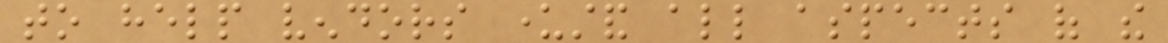to help vendors understand all aspects of the
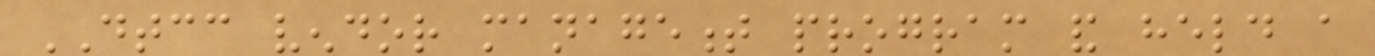DTCC vendor management program and held a
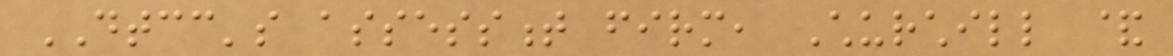DTCC's assessment firm, Churchill &
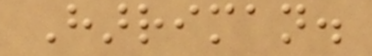Harriman.
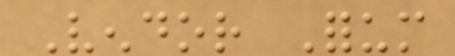Vendor Forum
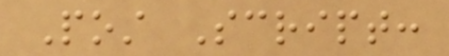Post Script:
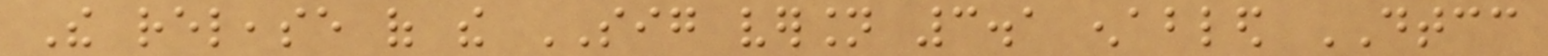The release of the SIG version 3.1 enabled DTCC
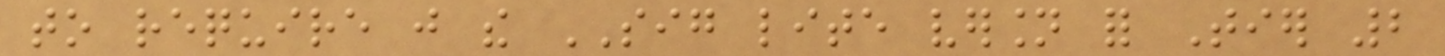to require just the SIG lite version for Tier 2
